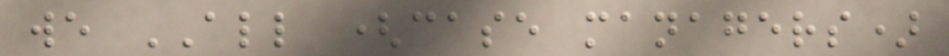we ALL (case managers)
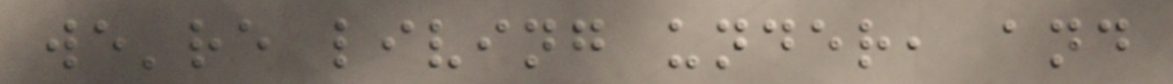we're living under, and
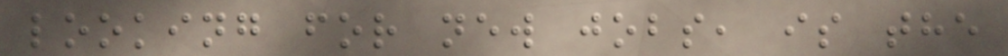looking for new jobs, is the
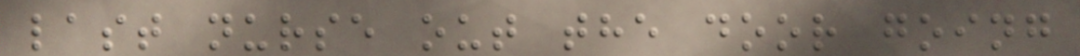last nurse out the door going
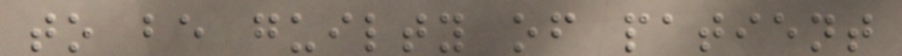to be guilty of patient
